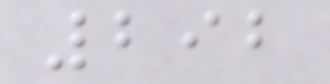292
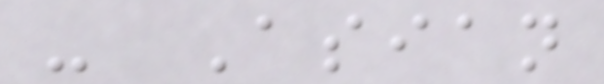- Asian
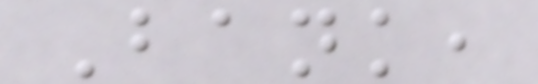Bank,
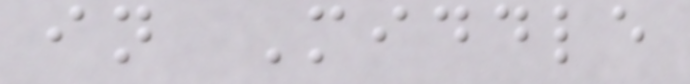in Middle
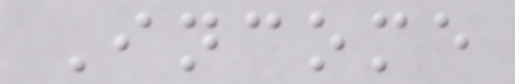Income
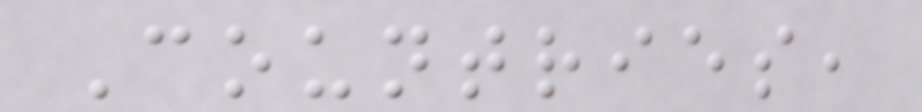Countries,
